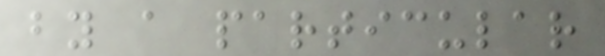by a particular
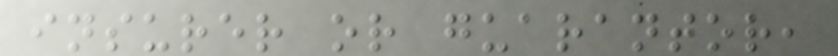insurer or guarantor,
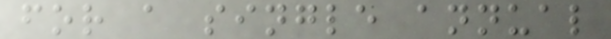for a single annual
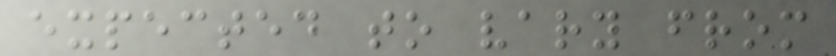expected to vary from
